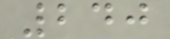240
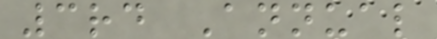3rd Annual
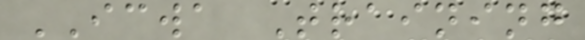ICWA Training
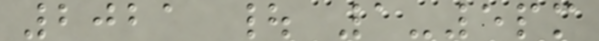2021 | 1-5pm
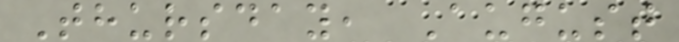Thursday, August
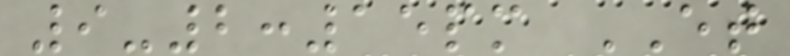9-2:15pm ET
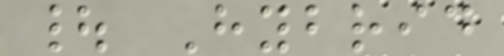| Hybrid
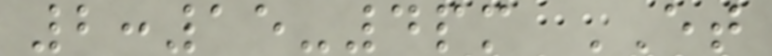2:15-4pm ET
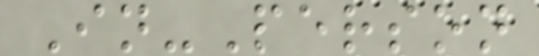In-Person
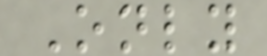Only
